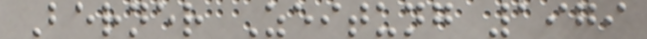Berner Zeitung 1979
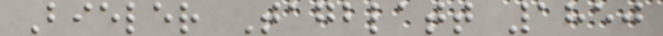Bieler Tagblatt 1850
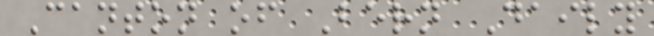Canton of Bern Daily
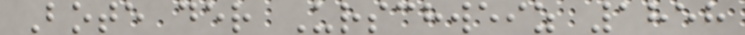Bote der Urschweiz 1858
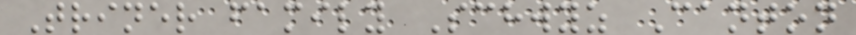Triner family Schwyz Canton
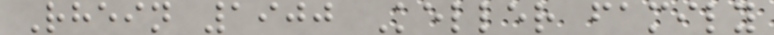Rhein 1900 Keller family
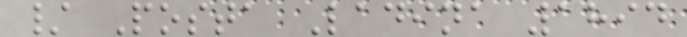/ Posta Ladina 1894
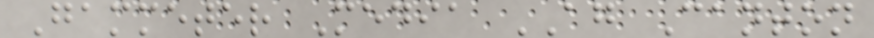Gammeter Media AG Canton
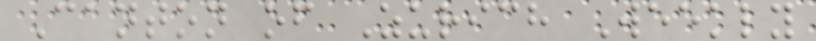Canton of Zurich Weekly
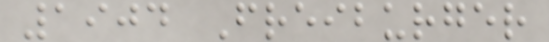1904 Freiburger
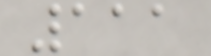111
